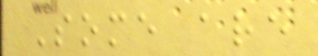Some are
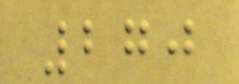270
